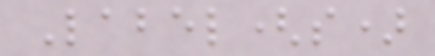Label(s)
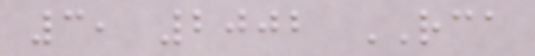3, 2002 RCA
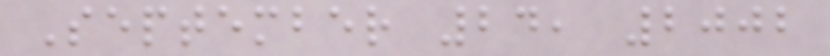September 24, 2002
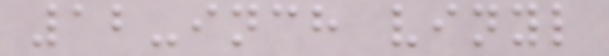12-inch vinyl
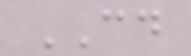CD
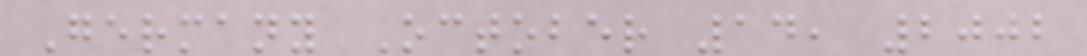Germany October 14, 2002
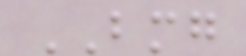BMG
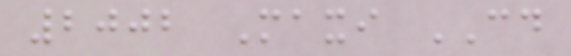2002 Maxi CD
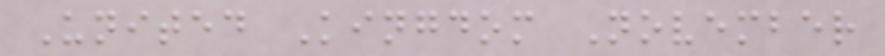United Kingdom November
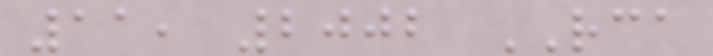11, 2002 RCA
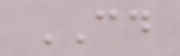CD
